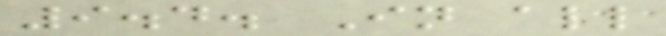9.4. In all
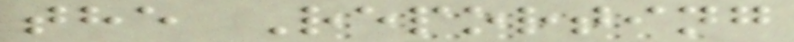the Reporting
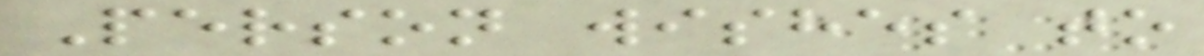Person wishes to
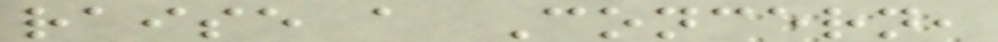raise a Concern,
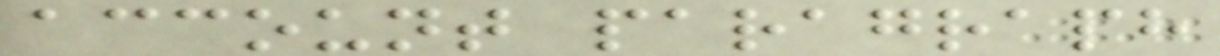account paragraph
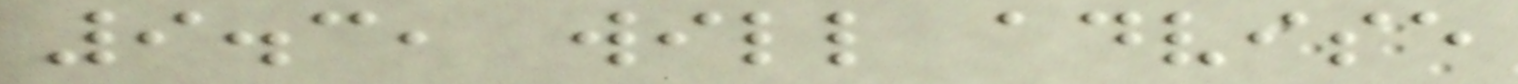9.3, will advise
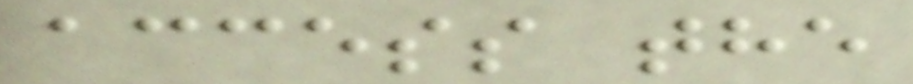access the
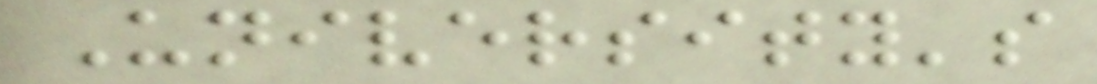University's
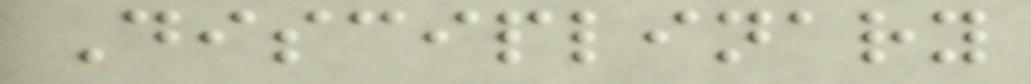Disciplinary
